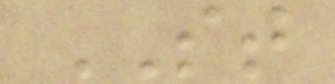ST
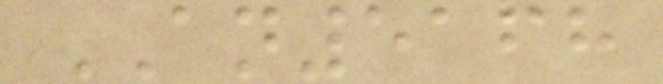AN5168
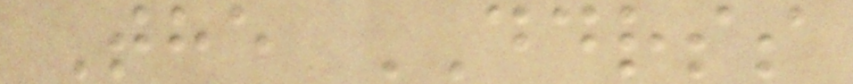The DDRSS
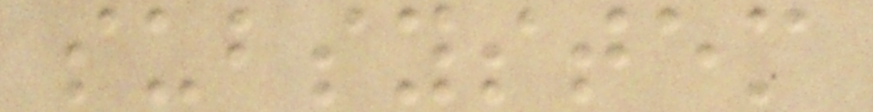subsystem
